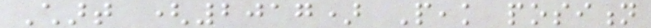Chart (2017) Peak position
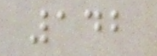142
